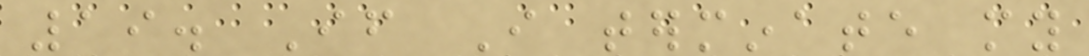19. If I terminate my
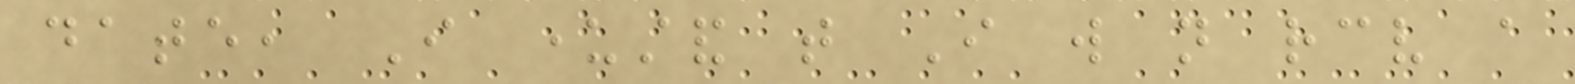date, I understand that I will not receive a
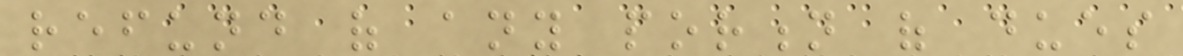refund of any portion of dues
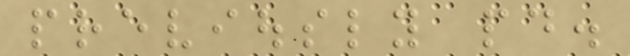previously paid.
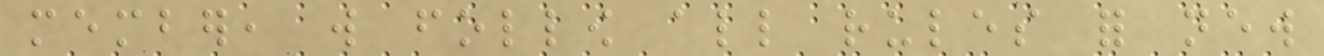member, will follow all rules for new
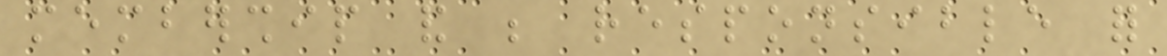membership and be responsible for
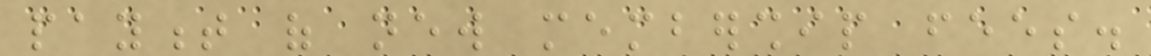payment of new membership fees.
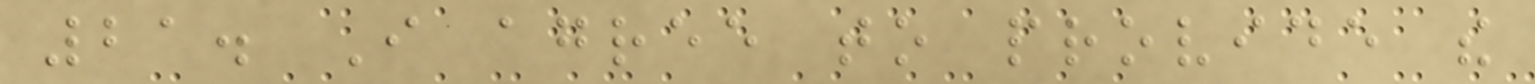21. I agree to provide the
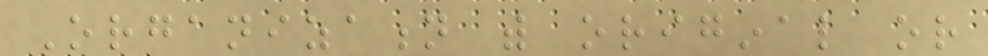Organization with original or
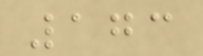173
